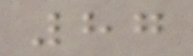87
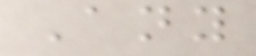Any
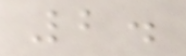2.
